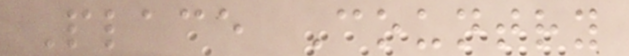Place Country
